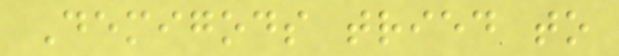Demigods tried to
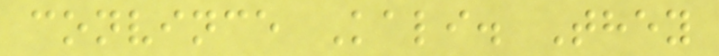convince Kali. They
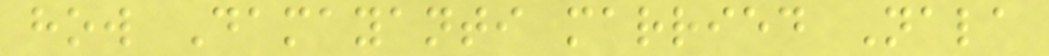how Damayanti married Nala
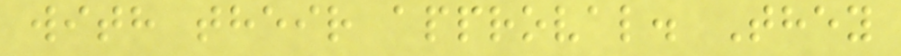with their approval. They
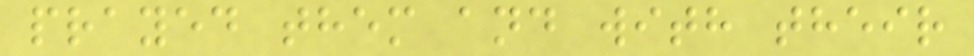prayed them and with their
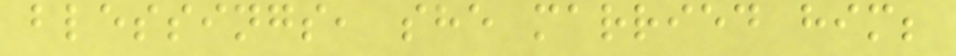blessings, she married him;
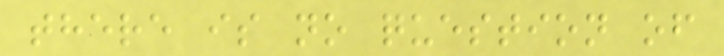there is no question of
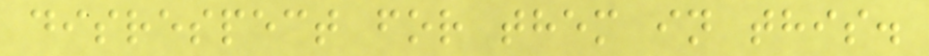disrespect for them in this.
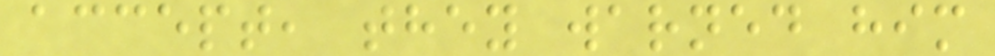accept, they warned him
